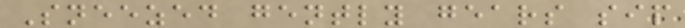Sneezed gently gears sip
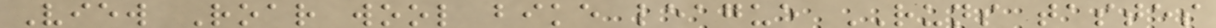View Roar wool bike league RUNS tastes
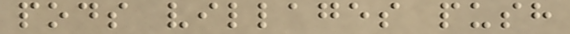pods villages push
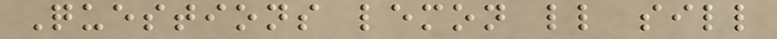Questions lemon ll sill
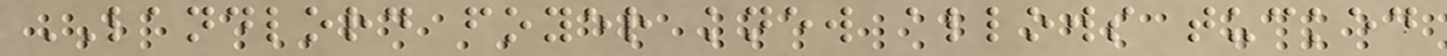LANDLORD foyer knew allows tucked
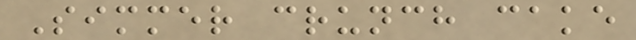Simmer crunch cake
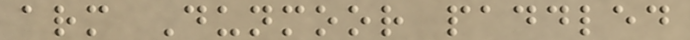arm Dunmoor paddled
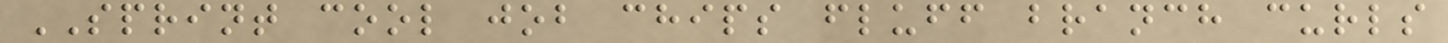SPRINT cool job chips fluff branch curls
